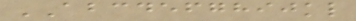ABCDEFGHIJKL
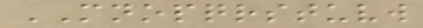MNOPQRSTUVW
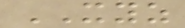XYZ
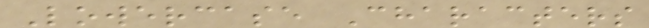Lowercase Characters
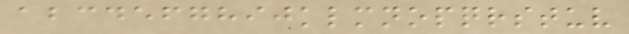abcdefghijklmnopqrstuv
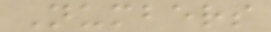Numbers
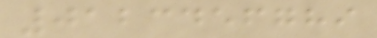0123456789
